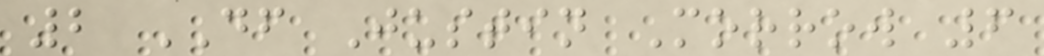2 DF Justin Morrow 6
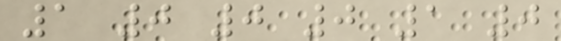1 0 0 0 1 0
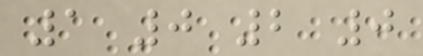1 0 2 0
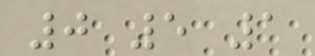0 5 1
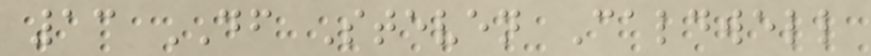13 DF Steven Caldwell
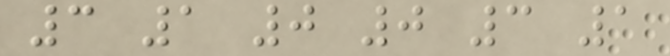3 1 0 0 3 1
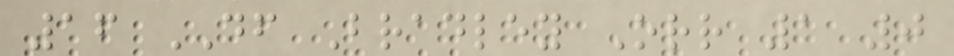16 DF Bradley Orr 1 0
